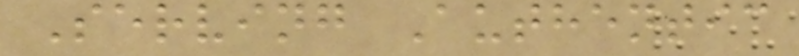Serving Authentic
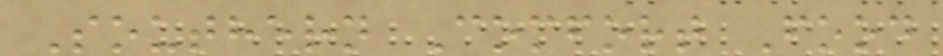Southern Comfort Food
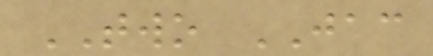TWO JAC
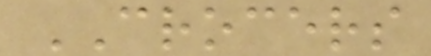CROCERS
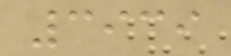3939
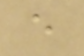e
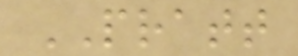PRATT
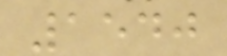1540
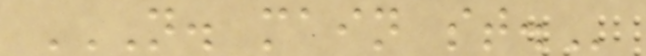N. MAIN ST.
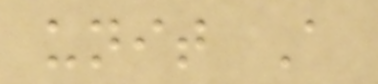unit A
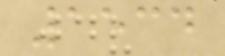1534
